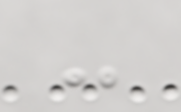-
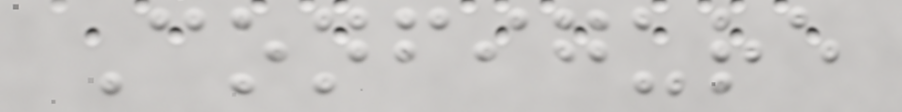Configure
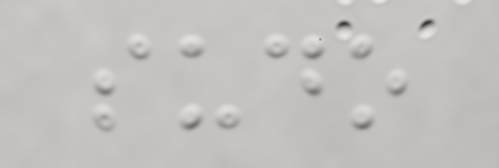sudo
